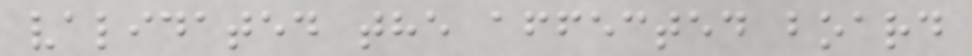validated the affected board
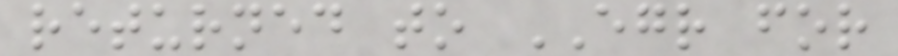returned to EGR for
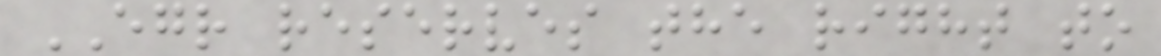EGR reserves the right to
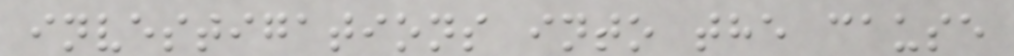investigations into the cause
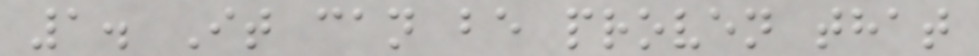1. It can be proven that
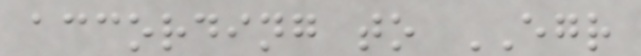according to EGR
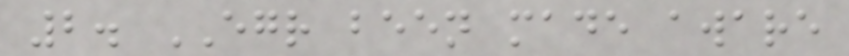2. EGR been made aware
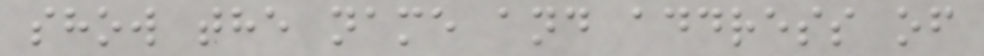show the name and address of
